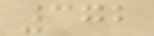372
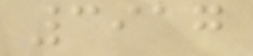3917
